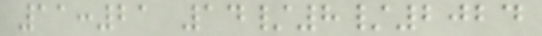11:21 14/8/2024
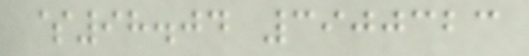$98.04 3900323
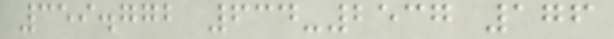359.772 634-2537 176
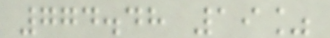774.48 19%
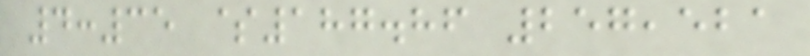4:35 $187.86 257,521
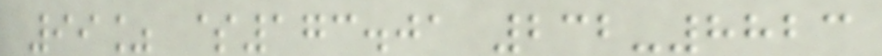99% $173.01 232-8823
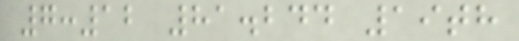7:12 81.244 19th
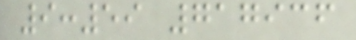9:59 717936
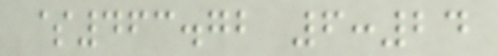$463.72 6:24
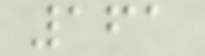161
